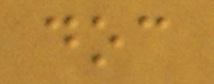doc
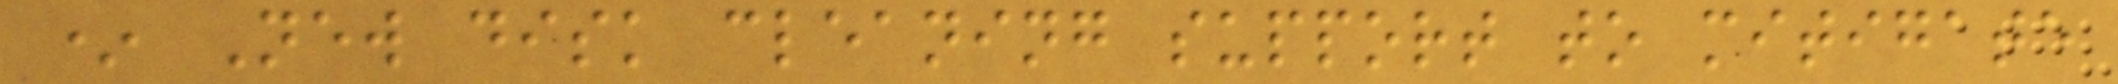* New disk cleaning support to mitigate
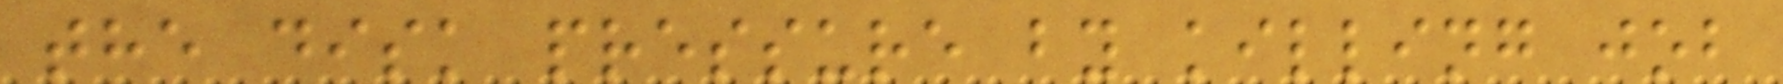the disk pressure by killing job
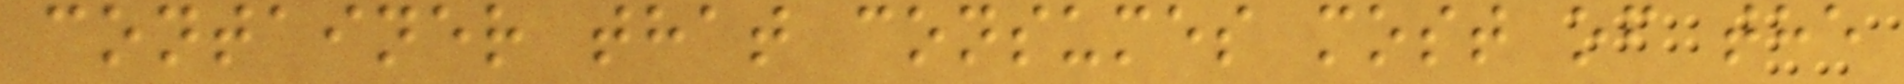container that consumes most of the
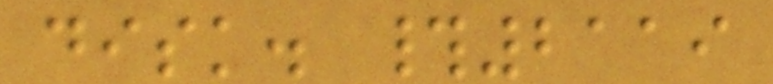disk. #2119
